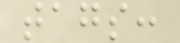tags:
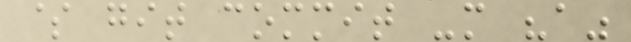$ git commit -m "a"
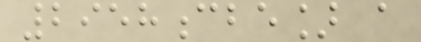2958cbe] a
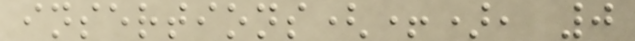insertions(+), 0
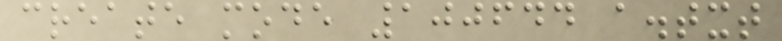create mode 100644 a.txt
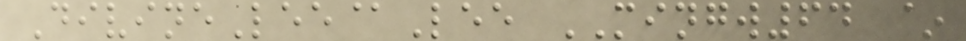DivineLee@Lee MINGW64 ~
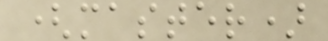(master)
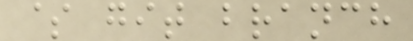$ git branch
